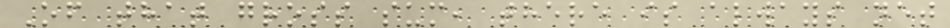Of that gross sum, there is always net
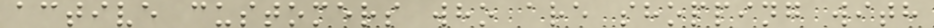active customers who are shopping with
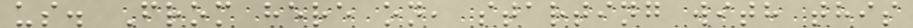us. From here on, starting with this
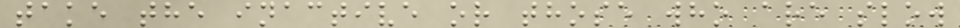take the inactive or those who are slow
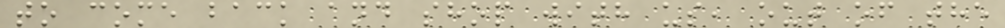to come back and shop with us, out of the
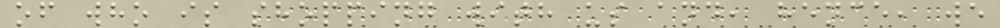of who is shopping with us and, hence, we
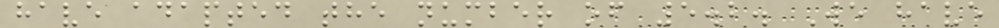have adapted the number of 5.2. We have
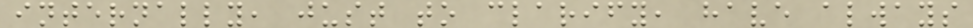internally, just to clarify, have always
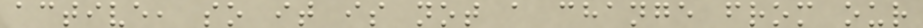active, so it is not a change from our
